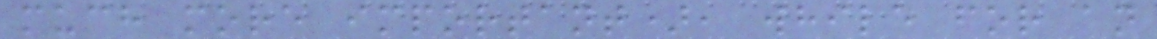much more important), while for an
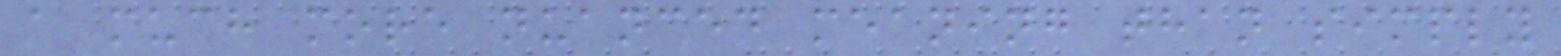a much more nuanced meaning than simply
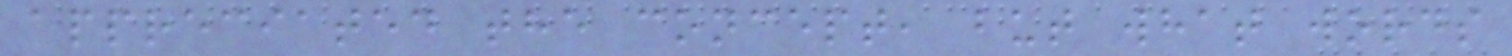appreciated the concept, but what words
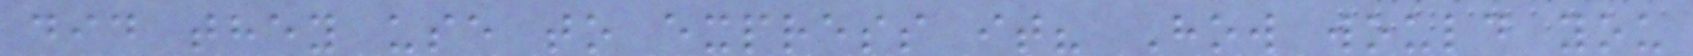did they use to express it? How would you
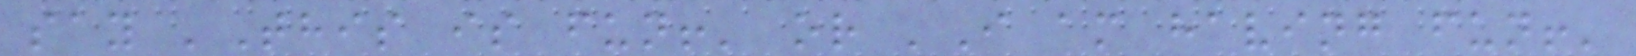say 'This is fun!' or 'I am having fun!'
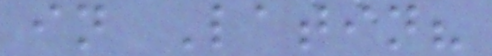in Latin?
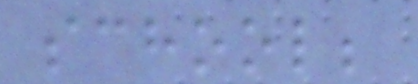school;
